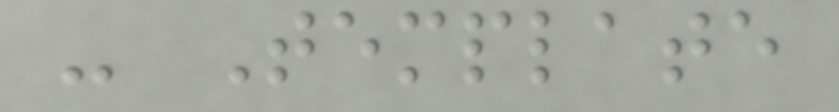- Template
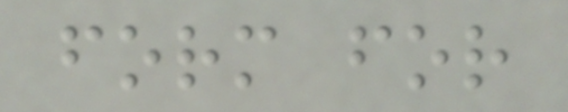form for
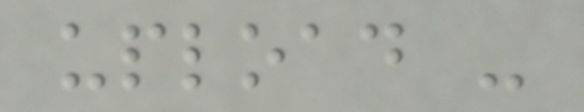upload -
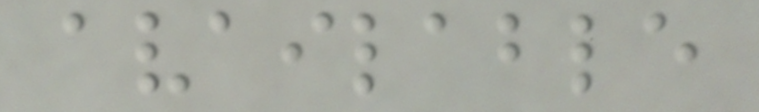available
